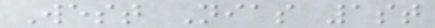West Nias 1st
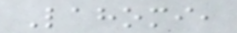Lahomi,
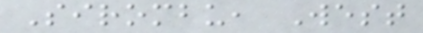Sirombu, West
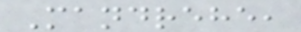Mandrehe,
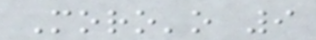Moro'o 9
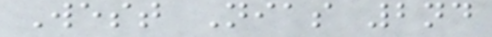West Nias 2nd
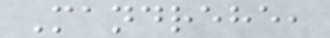Mandrehe,
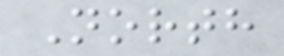North
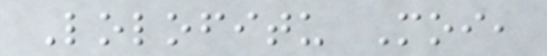Lolofitu Moi,
